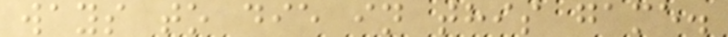ways to die in this game.
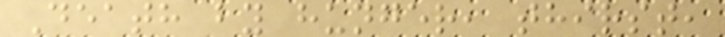Death by hunger, thirst,
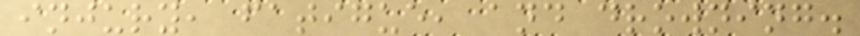injury, fatigue, and drowning.
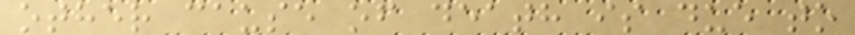other cause of death is due to
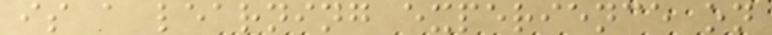is a learning experience on
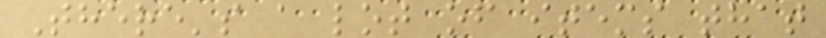There's a lot of items that
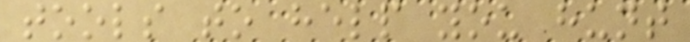tools to help you hunt
